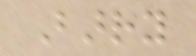Barry
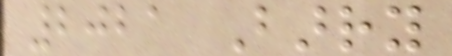2021 Barry
